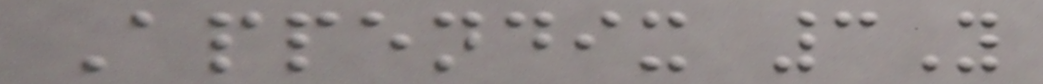Appendix 3Y
